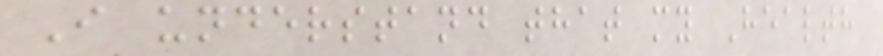I understand that my Health
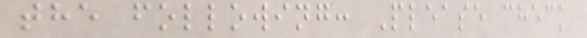the following: Please check
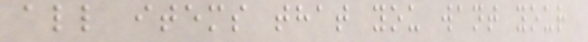all items that you want your
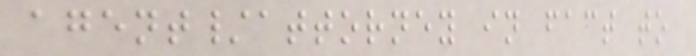agent/attorney in fact to
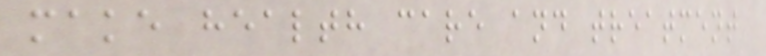make health care and treatment
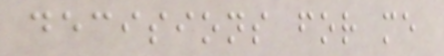decisions for me
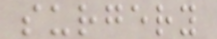surgery
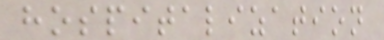hospitalization
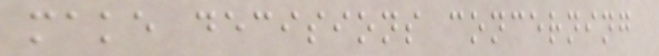make decisions concerning
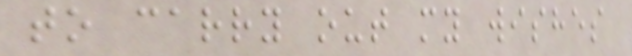to carry out my wishes
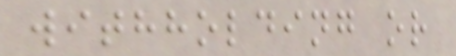withholding or
